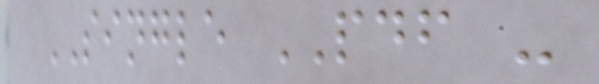SINGLE PDF -
